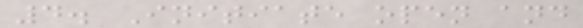4. Initiate open and
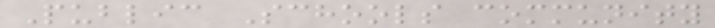Public Schools community
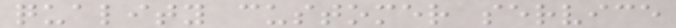quality customer service
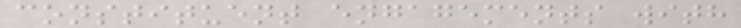constituent engagements with
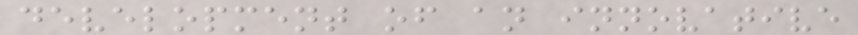development of an innovative
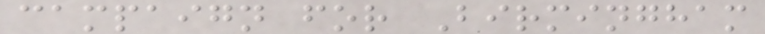campaign for Birmingham
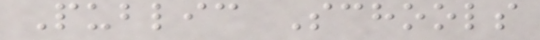Public Schools
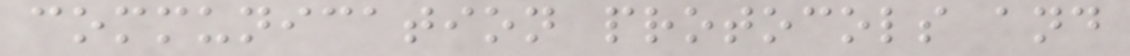communication protocols and
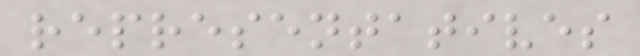representatives
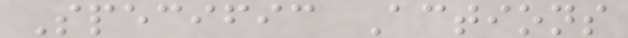Specific Actions
